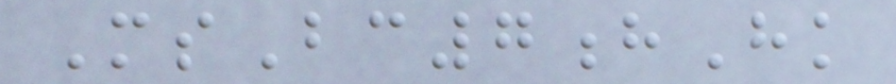MsBc7hHk
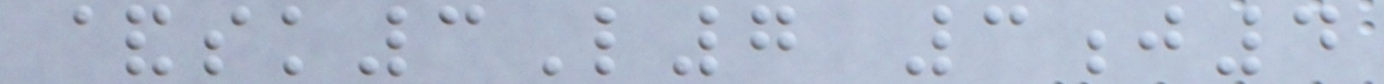&sk3L7 3j4
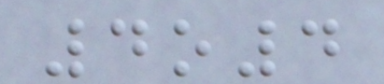4o4
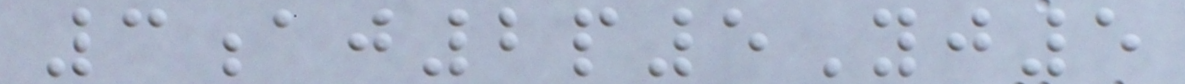3aj2p5Yj5
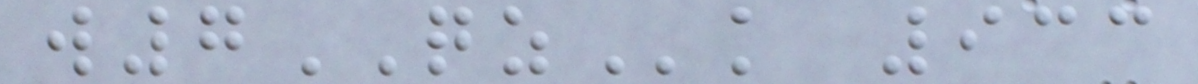w7QZk 933
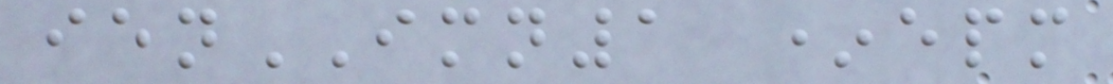ienIMN1 *epm
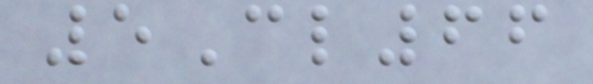5Cl66
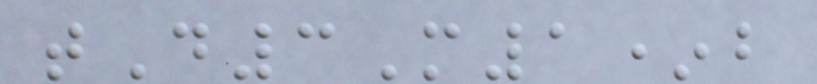tD3M1*b
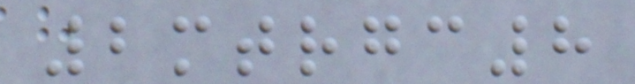2mtrgc8
